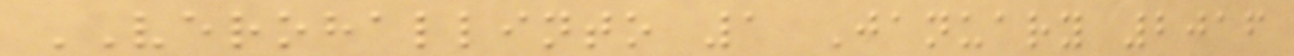VEROHALLINTO 1 January 2016
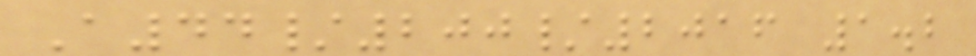A44/200/2016 1.2
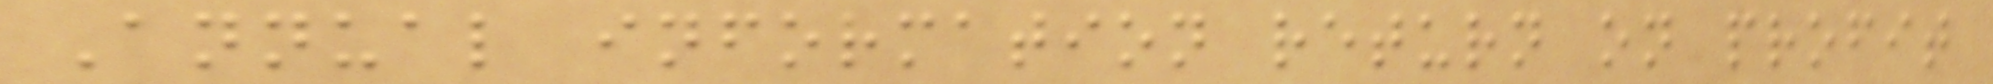Annual information return on profit
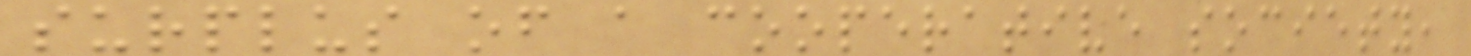surplus of a cooperative society,
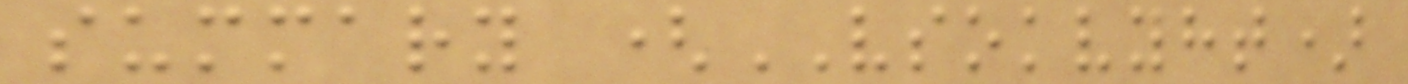summary (VSOKVYHT)
